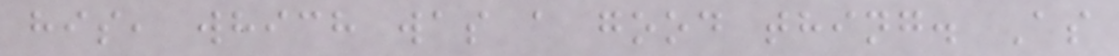his, which was a good thing. As
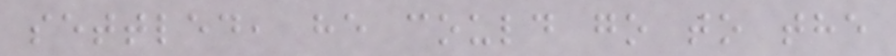settled, he could go to the
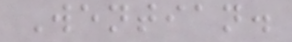Wentian.
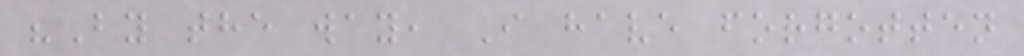"By the way, I have forgotten
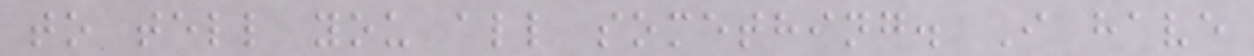to tell you all something. I have
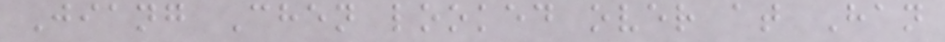Jiang Chen looked over at Han
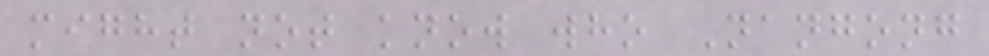might not know who Nangong
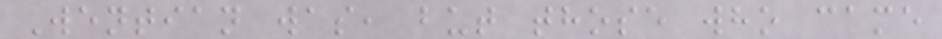Wentian was, but those who came
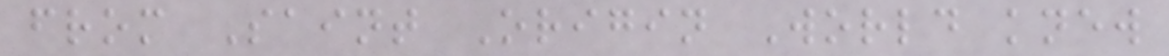from Saint Origin World knew
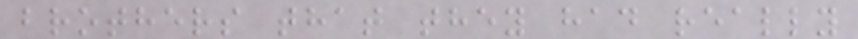brothers that they had really
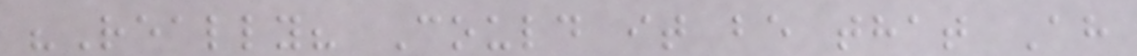"Really? Could it be that Ah
